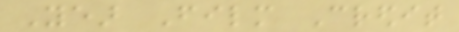Year Film Credit
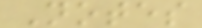Notes
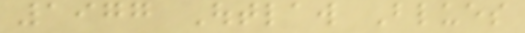1977 Outlaw Blues
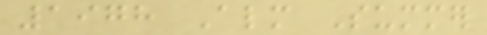1978 Almost Summer
